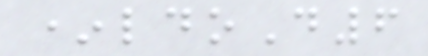*ldoD6
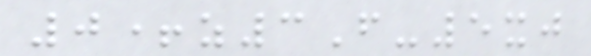0+z3F-5xj
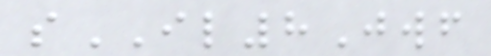sIL8Jwf
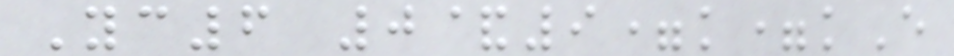Yc6 0&9=k=kE
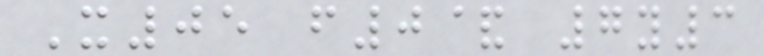X05 f0& 7y3
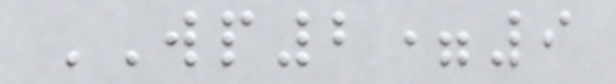WP2=9
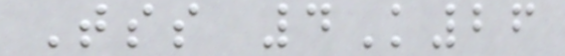Tss 4K26
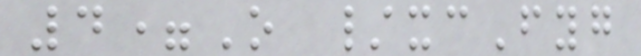4=O /xcFyg
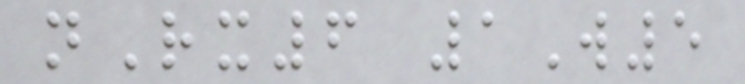nRx6 1W5
